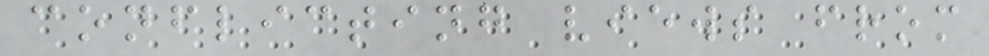conflicting views from
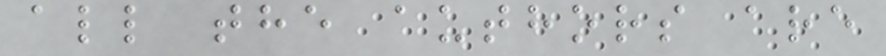all the authors are
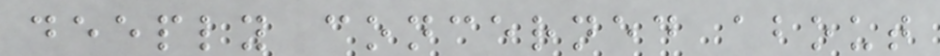deeply concerned about
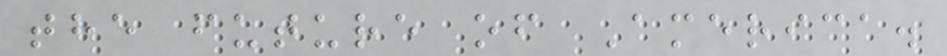the future of America.
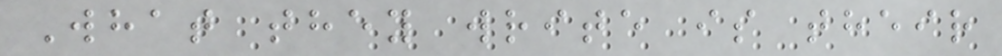What they write is their
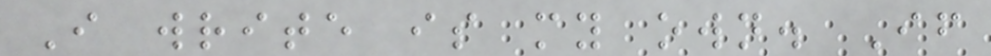I write is my own. If
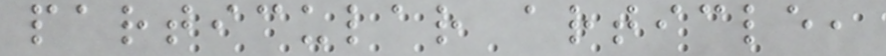particular article,
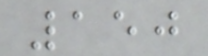150
